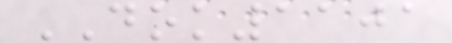DOK1101
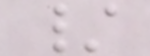/
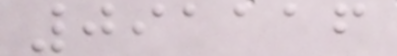091116
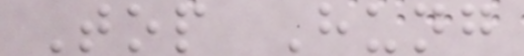Top Hung
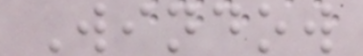Window
